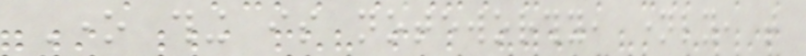One thing is noteworthy, namely, that
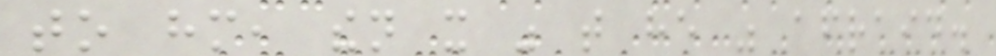to him, then it was that he was afraid.
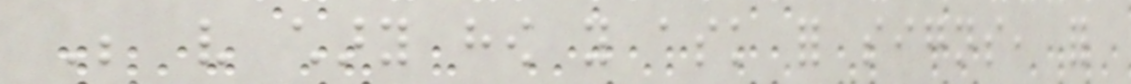Be very chary how you ask for signs, for
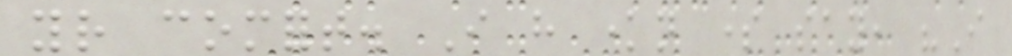your comfort. I have known some say, "I
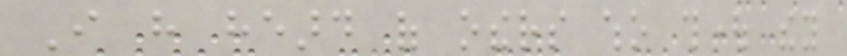I have heard of others who thought they
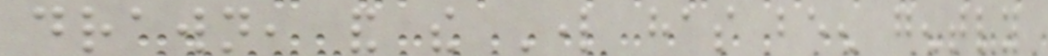drawn, and the Lord has been gently
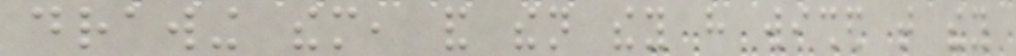drawing them, and then they have wished that they
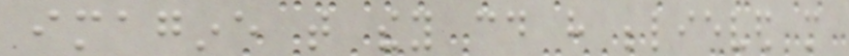imagine that they could have believed more
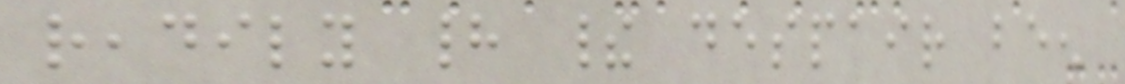readily had their despair been
